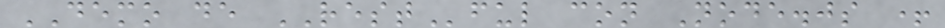DEMO de RESTful con Node.js +
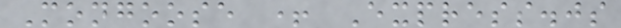Mongoose + Express.js
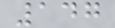147
